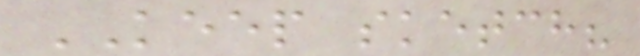KEEP sketch?
